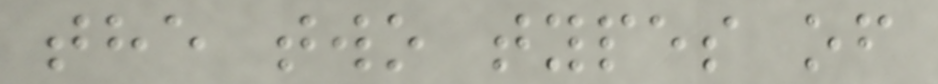the two types of
